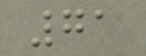71
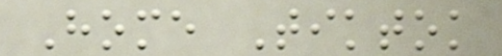Home Tiktok
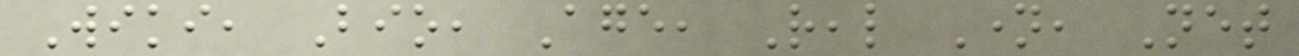Wiki, Bio, Age, Real Name, Net
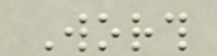Worth
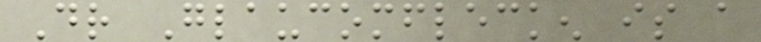Dr Glaucomflecken is a
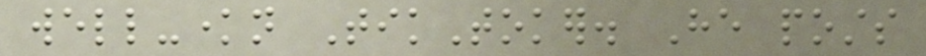well-known TikToker. He posts
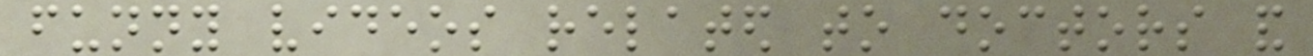funny videos related to doctors and
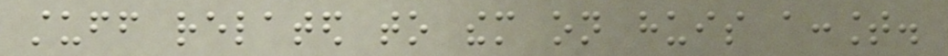stuff related to them on huis account.
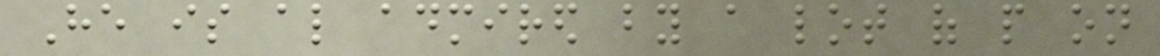He is also admired by a lot of people on
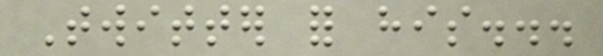Twitter for his...
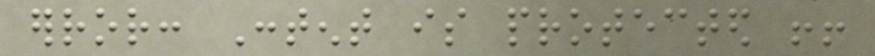error: Content is protected !!
